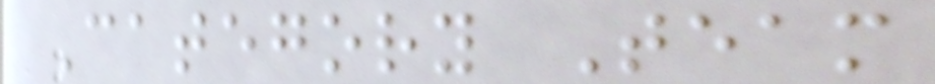Category Team
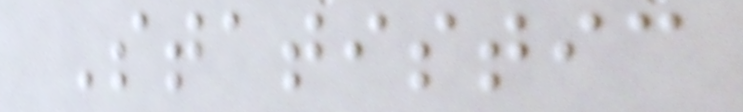Statistic
